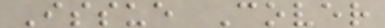Issue Cover
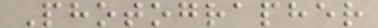Photographer
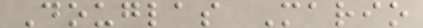Douglas Mario
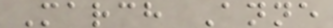March Anne
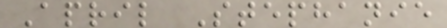April Stephanie
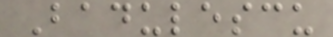Badulescu
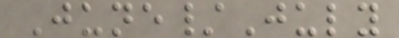June/July
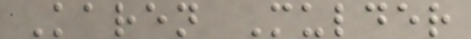Karen Mulder
